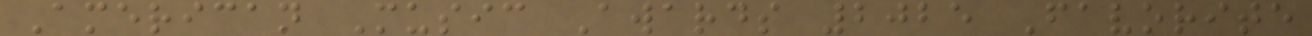American Music Awards 2025 Favorite
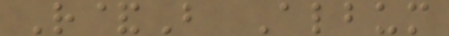R&B Album
